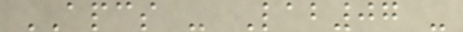APCS - Lab07 -
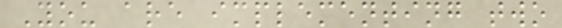You are implementing two
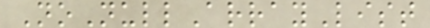NoNullArrayList
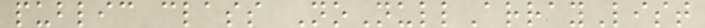public class NoNullArrayList
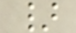}
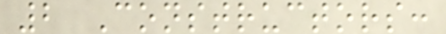2 Constructors:
